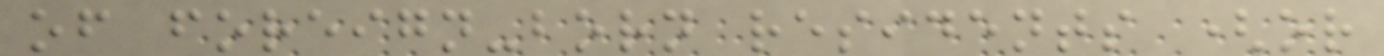of foreign-born residents (or
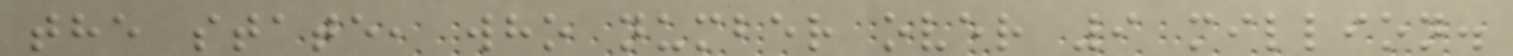the state, who number over 9 million.
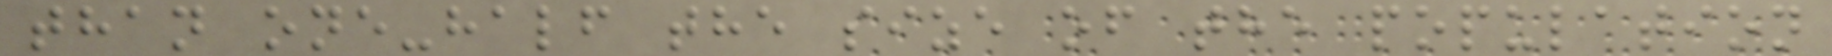than one-half the size of the population
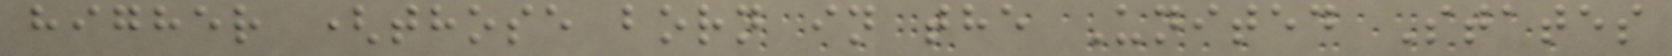higher (those born in the United States
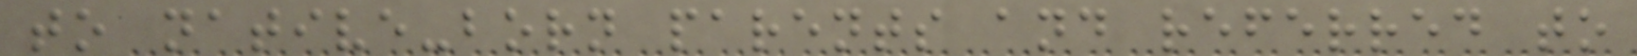to native-born parents and referred to
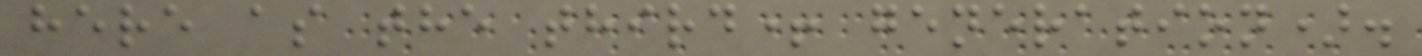here as the third+ generation).
